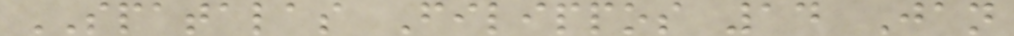SPATALAS Filippos 14 Jan
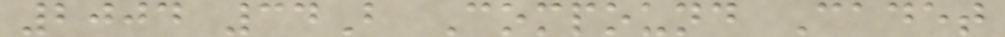2004 34B Compound Cadet
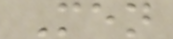Men
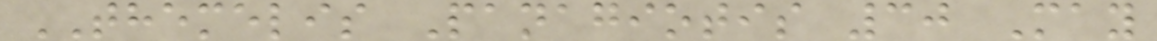THEMELIS Panagiotis 30 May
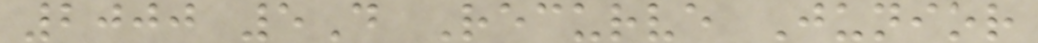2000 5D Recurve Junior
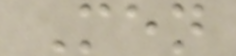Men
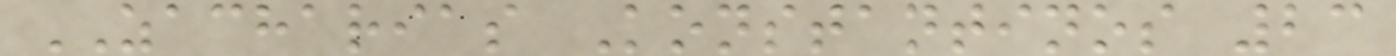ZACHARIAS Konstantinos 23
